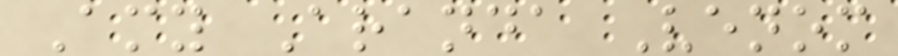Amy Aranda Venom
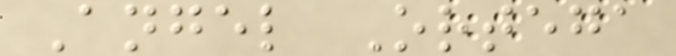Angel Ortega
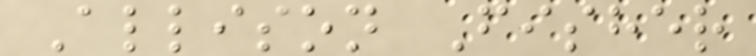Allison Fisher
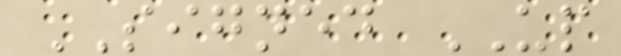SIGNED UP
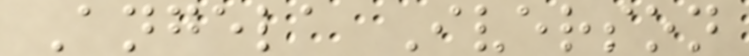Angela Iverson
